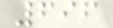696
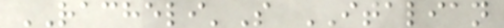RACHELI'S ITALIAN
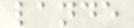lande
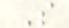S
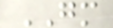GM
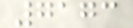7173
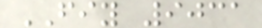FIY 9031
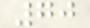70
